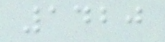1420
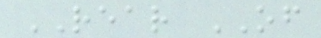REAR OF
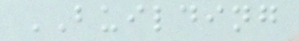BUILDING
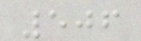506
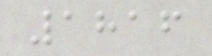1816
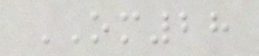OM28
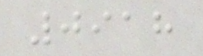0918
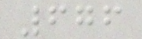676
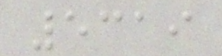5319
